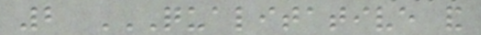2 QUALITATIVE AND
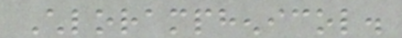Chloramphenicol.
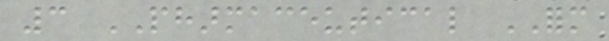3 PHARMACEUTICAL FORM
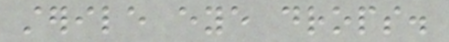sterile eye drops.
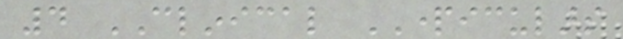4 CLINICAL PARTICULARS
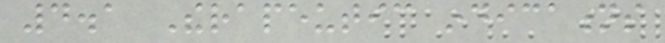4.1 Therapeutic indications
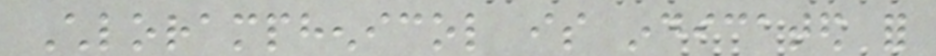Chloramphenicol is indicated for
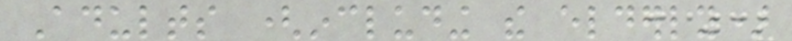Adults (including the elderly)
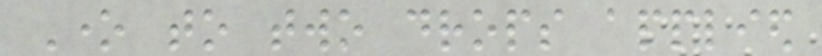One to two drops applied
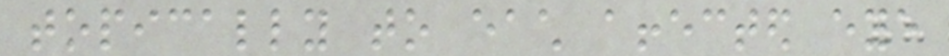topically to each affected eye
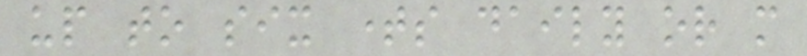up to six times daily or more
